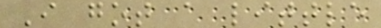I got a little
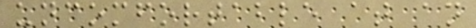uncomfortable at an
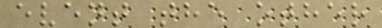event the other
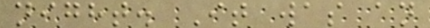night. It was an
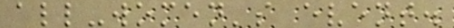all-women's event.
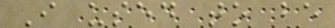I used to be
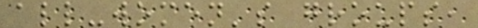all-women's groups,
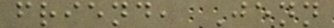friend, Jenn
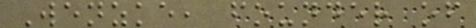Wenzke, founder of
